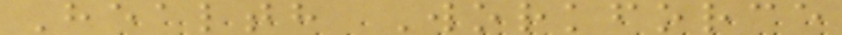Health Workforce
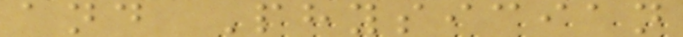and Physician
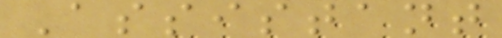Assistant
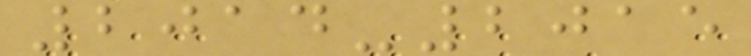2014-2015
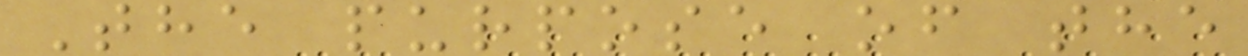The purpose of the
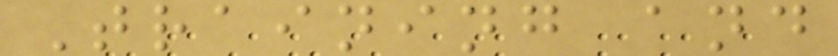Training and
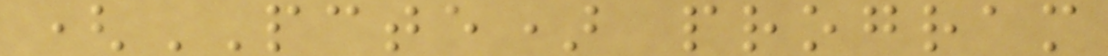(PCTE) program
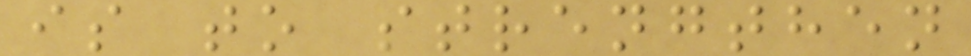is to strengthen
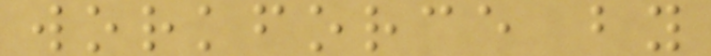workforce by
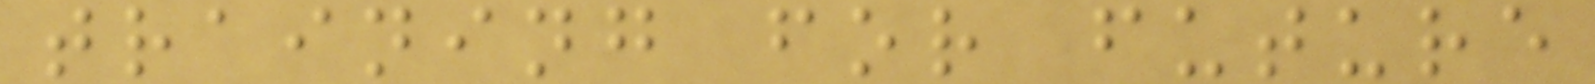training for future
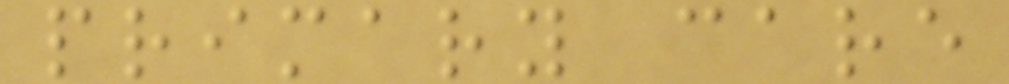primary care
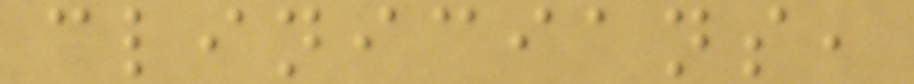clinicians,
